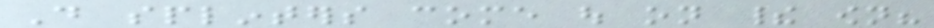Do splinters come out on their own?
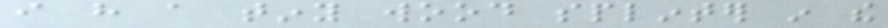i have a tiny wood splinter in the
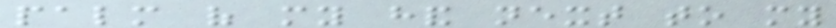palm of my hand next to my
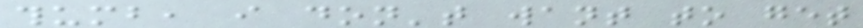thumb, i don't want to get
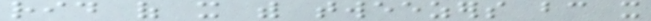rid of it with tweezers bc it
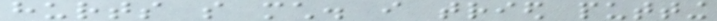hurts so much. i tried putting
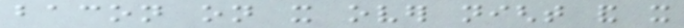bacon on it over night and it
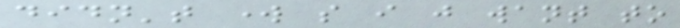didn't work so i just want to
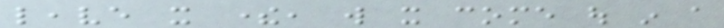leave it there, will it come out in a
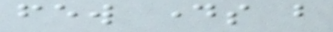few days but
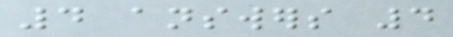4 answers 4
